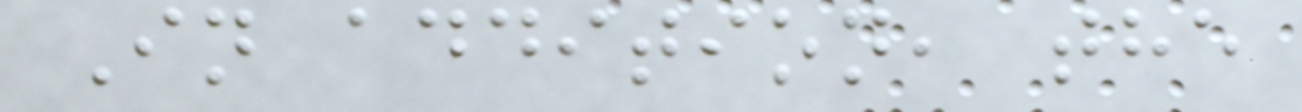In addition, the
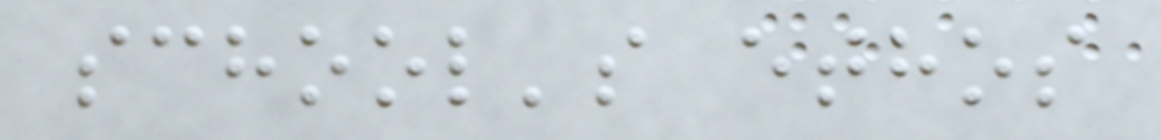school's ethos
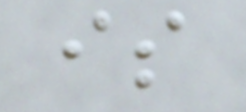is
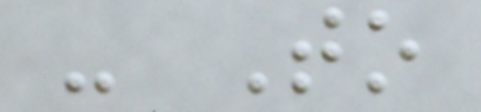- To
